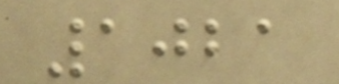1021
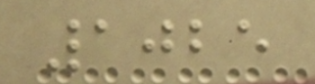1025
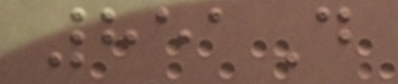851D
